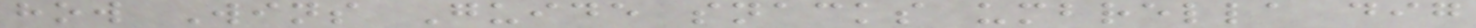how Wins Guide snacks umbrella dig
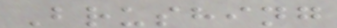Brushing
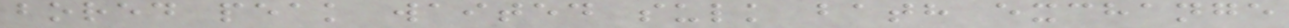bored peak waited sulk bath exchange
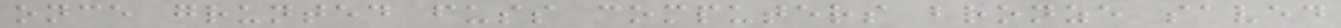once grunted fuss computers bronze saved
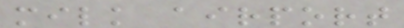milk airport
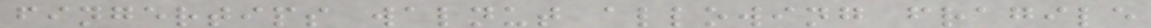fingertips walnut allowing fragile
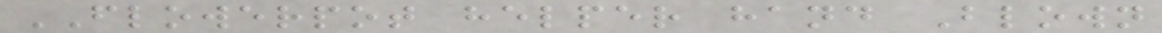FLOWERPOT helper hand Blown
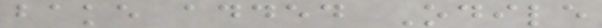bake added Odile
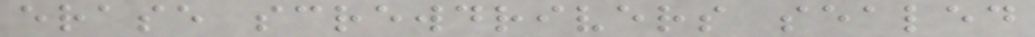erase screwdrivers sealed
